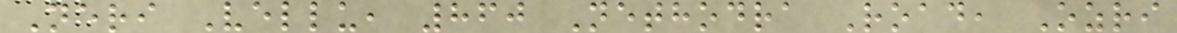Neri Vellu, 860 Nethodra Road, Ozri
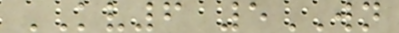KV6 5WN
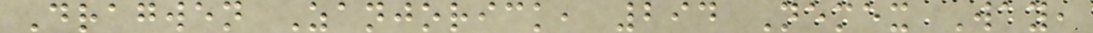Dragwen Zanjorick, 294 Nemex Way,
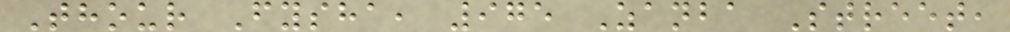Thour Fysha, 975 Zanba Street,
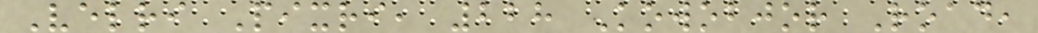Velri Pixri, 228 Kowobjor Road,
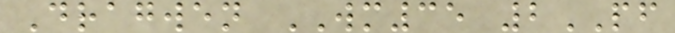Dragwen WM35 2PF
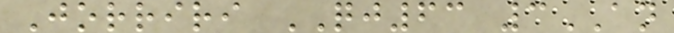Jorriri QJ63 3AN
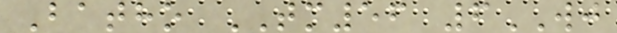Batho TM56 6WJ
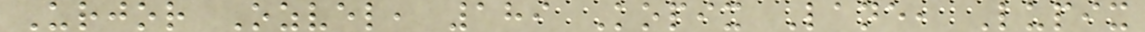Urjor Ozvel, 189 Kopix Lane, Lupix
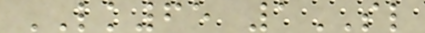LK65 1SL
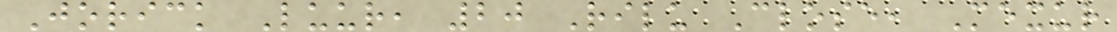Jorick Luur, 20 Rilu Close, Mexur
